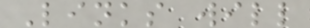Links will
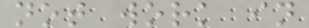not work in
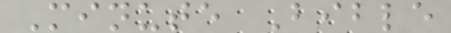Minute Bible
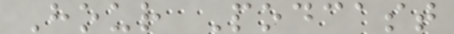Hour Podcast
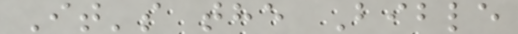It's the Bible
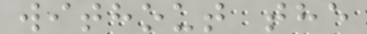without the
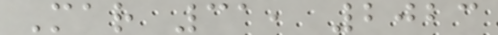Mar 31, 2023
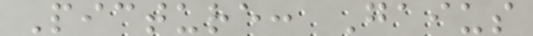Picture: Gaius
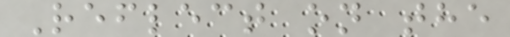Reflect on the
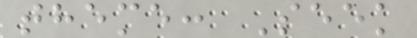theme: Seek
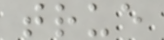true
